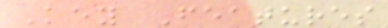Key Features
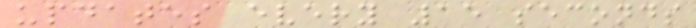updates every 15 seconds
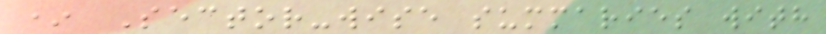* Sector-wise summaries with
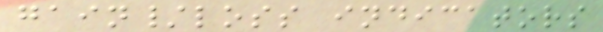gain/loss indicators
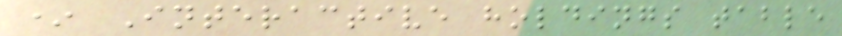* Interactive holdings table
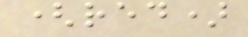(red)
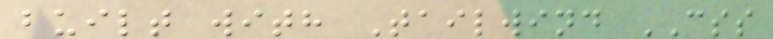built with Tailwind CSS
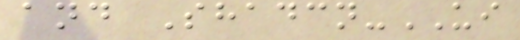and Shadcn-UI
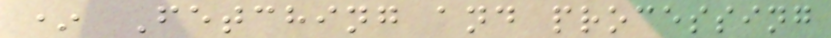* Fetching and processing
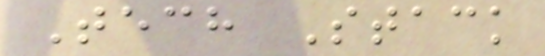Tech Stack
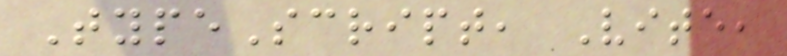TypeScript, Vite,
